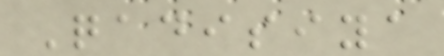Qadisiya
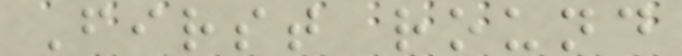First round
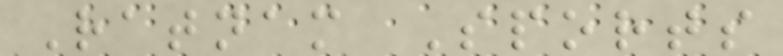Ratnam Sports
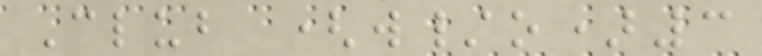Club (w/o)3
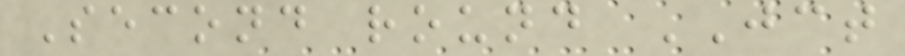Second round JCT
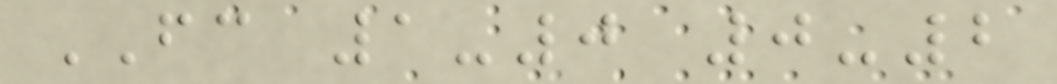FC 1-0 0-2
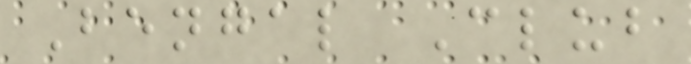Bengal Club
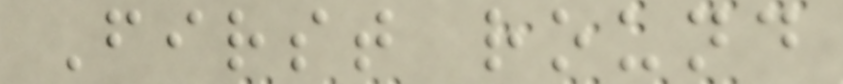First round
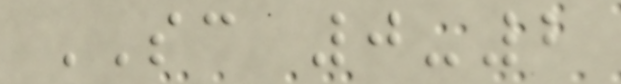SC 0-2
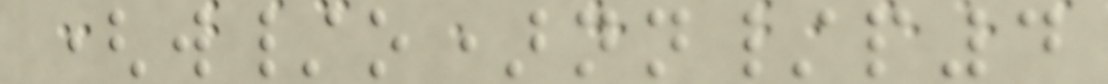(w/o)nn/p4
